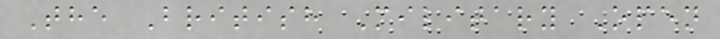The British Military Open
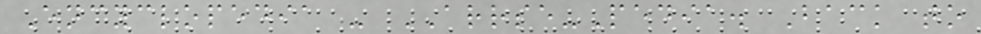Encyclopedia - ARRSE-Pedia. Back to
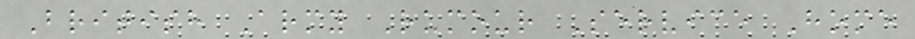British Army Rumour Service Home
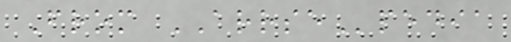From ARRSEpedia
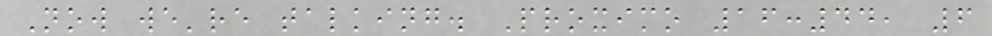Now we're talking. Proximo 16:44, 6
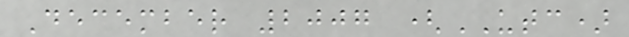December 2007 (UTC)
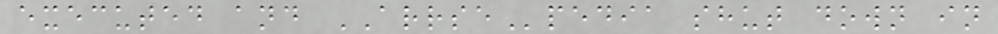executed and ARRSEpedia shut down in
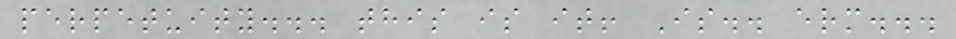perpetuity... this is it! Is.. erm...
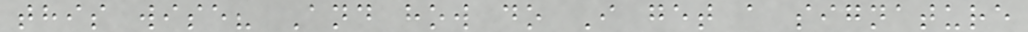this wise? And how do I get a signature
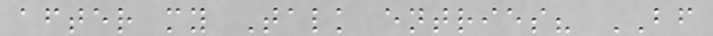after my Talk entries? BF
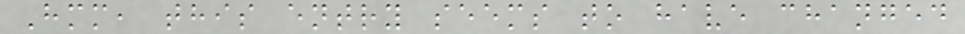Hmm, this entry seems to have changed
